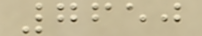7650
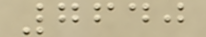7640
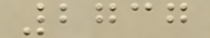2737
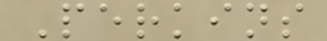Perkins
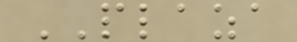PLAZA
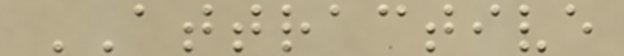ATTRACTIVE
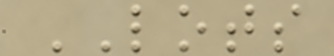LOTS
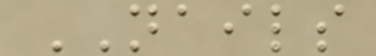NAILS
